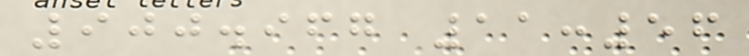900.967 11:56
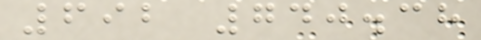692 740.38
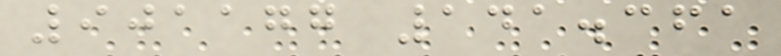901177 141.361
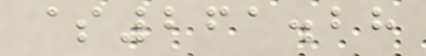$261.28
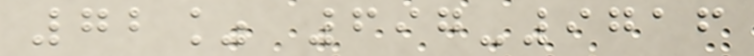72% 697-9716
